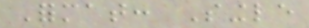Format: Single
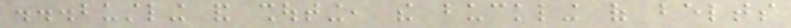...bustling and shouting, the buckling of belts
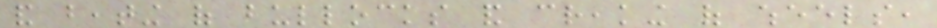and beating of bullocks and creaking of wheels,
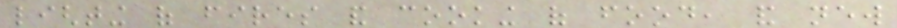lighting of fires and cooking of food, and new
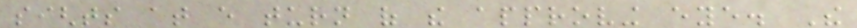sights at every turn of the approving eye. The
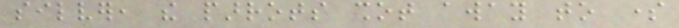silver, the parrots shot away to some
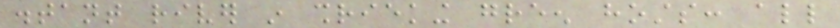distant river in shrieking green hosts: all
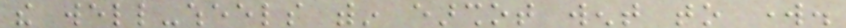the well-wheels within earshot went to work.
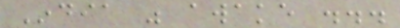India was awake ...
